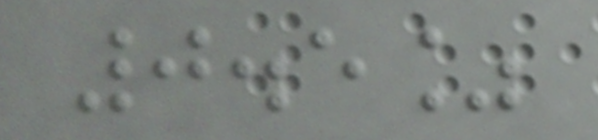0.5%
